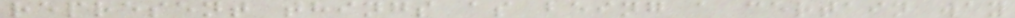represent things as being a certain way
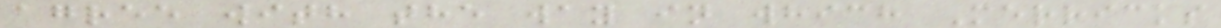agree with the way in which Merricks
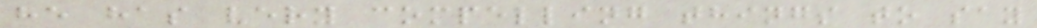he has very compelling things to say
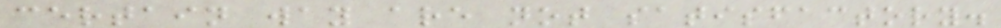certain way are not satisfactory.
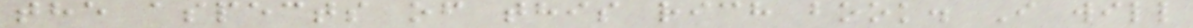the aspects of this rich book. I will
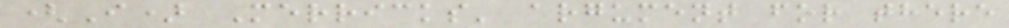(I) Merricks' argument for there
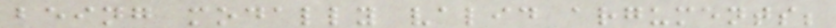being modally valid arguments;
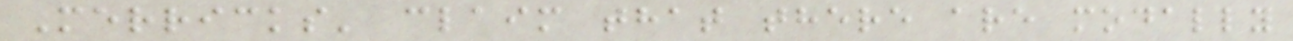Merricks' claim that there are modally
